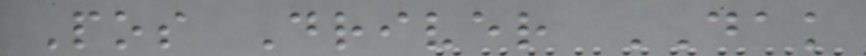Pos Driver DAK
